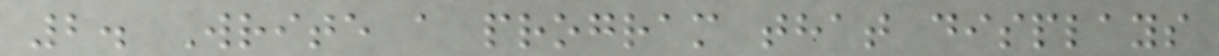2. Write a program that displays
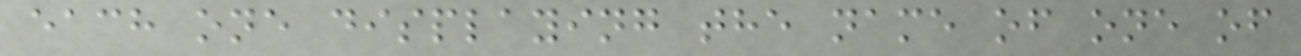each one displaying the name of one of
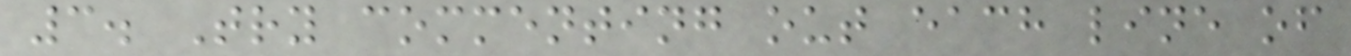3. Try commenting out each line of
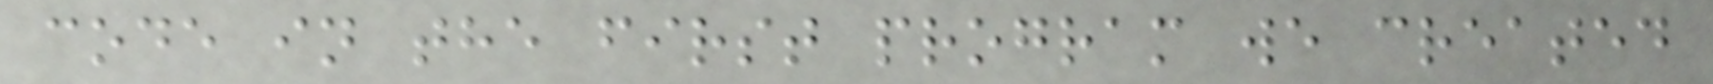code in the first program we created
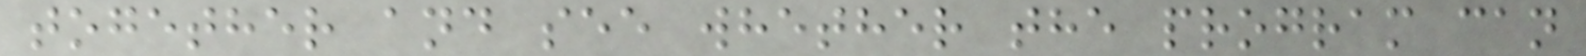together and see whether the program can
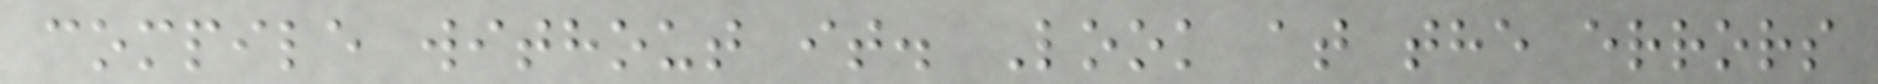compile without it. Look at the errors
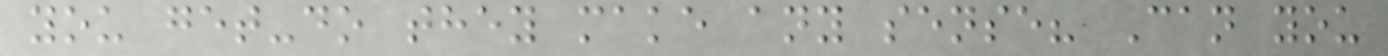you get-do they make any sense? Can you
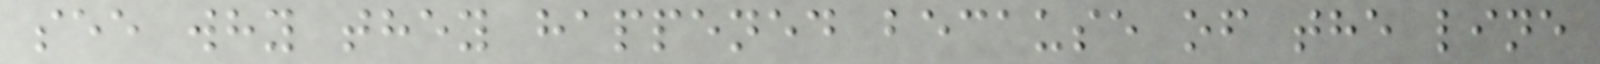see why they happened because of the line
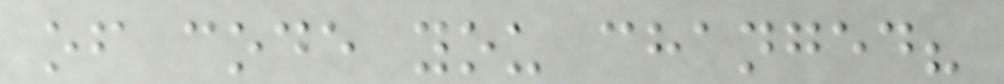of code you changed?
